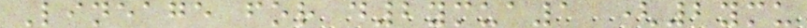Lineage for d2ymua1 (2ymu
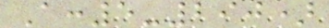A:5-290)
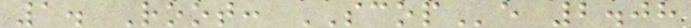1. Root: SCOPe 2.08
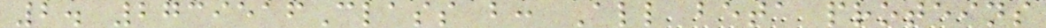2. 2739516Class b: All beta proteins
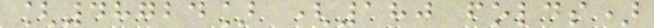[48724] (180 folds)
